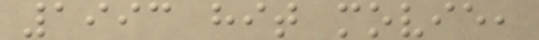1993 hit movie,
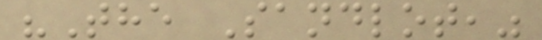"The Sandlot,"
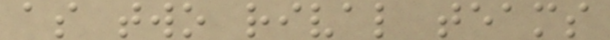as two rival teams
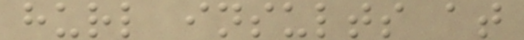hurl insults at
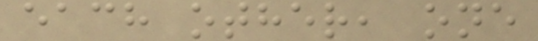each other, one
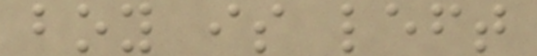boy is left
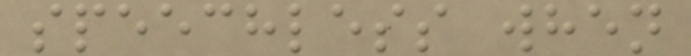speechless when
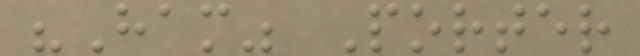"Ham" Porter
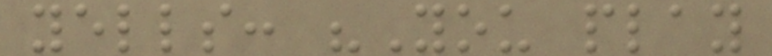yells: "You play
